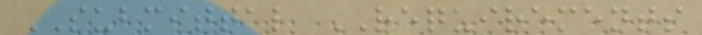SUBMITTAL REQUIREMENTS
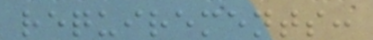requirements:
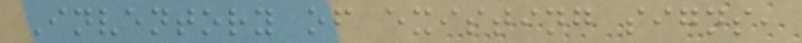Inventory of existing signs,
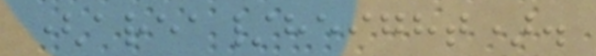(area/height).
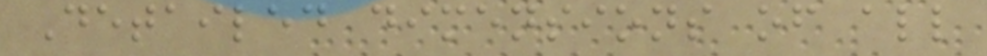Detailed dimensions of all
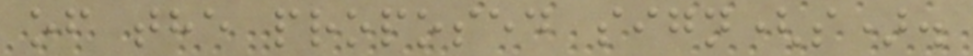of the proposed sign(s).
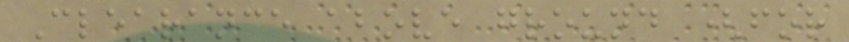Clearance above ground (for
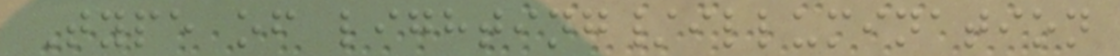Type of lighting/illumination
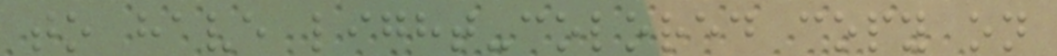to have light-colored copy on
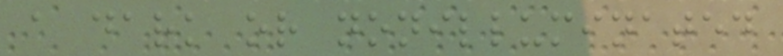a dark or nonilluminated
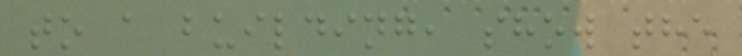to a building, show the
